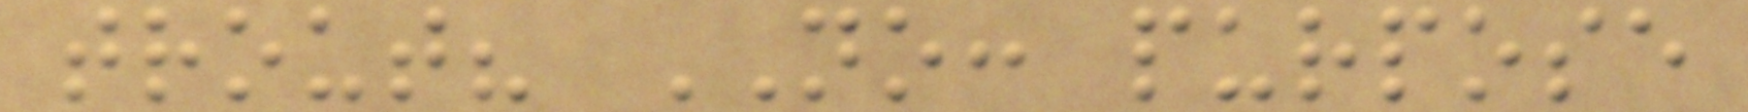trout? NO: purpose
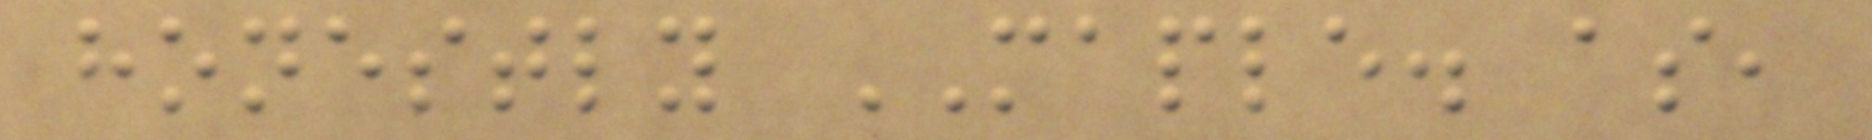honestly MAPLE. as,
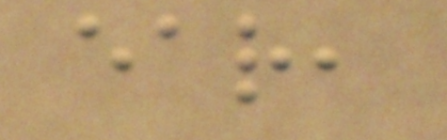ear,
